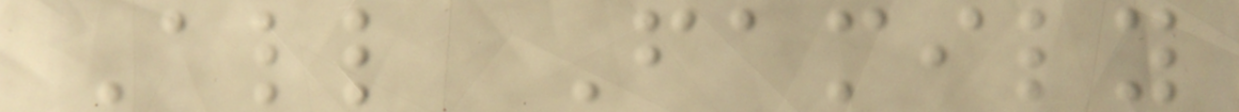All Family
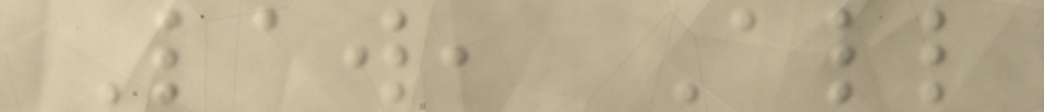Law, All
